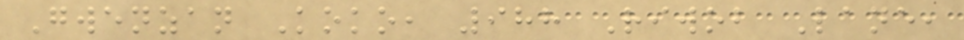Gwenzan Koko, 988 Riwob Lane,
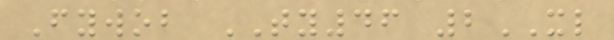Fywob TY46 2XL
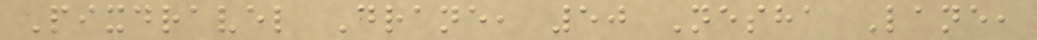Pixdravel Drane, 50 Nesha Lane,
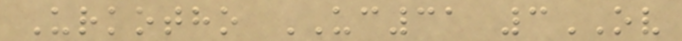Urkotho UC31 3OV
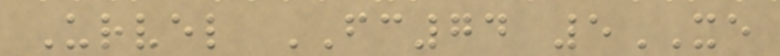Urvel FC74 5XE
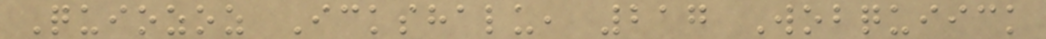Quiozoz Ickshalu, 217 Wobquiick
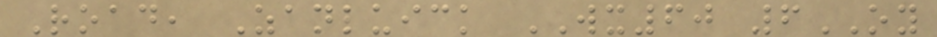Road, Zanluick WX60 6OY
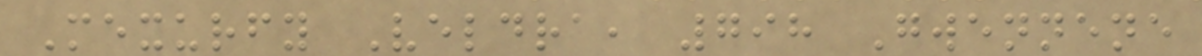Mexurfy Veldra, 798 Gwennene
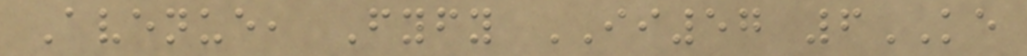Avenue, Fyfy II57 6KE
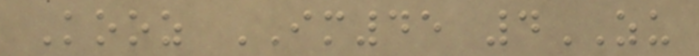Kooz IM45 4ZU
